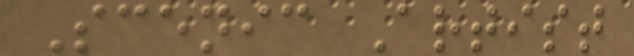Scenic Artist
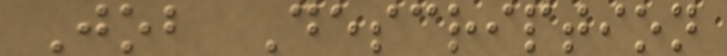Job Description
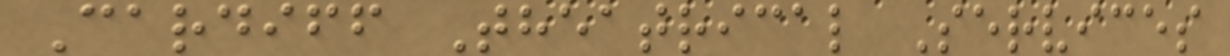Cardiff Theatrical Services
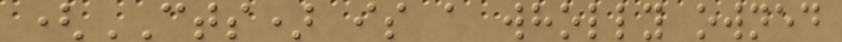(CTS) is a wholly owned
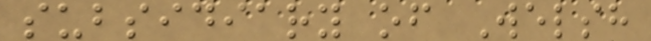subsidiary of Welsh
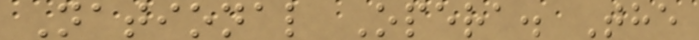National Opera. The
